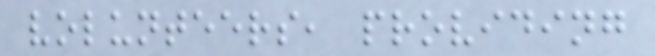volunteers, providing
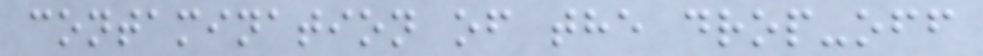contamination of the drop-off
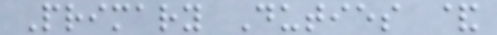Primary Duties &
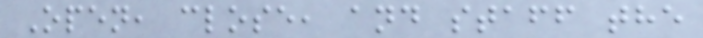Open, close, and staff the
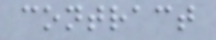contract
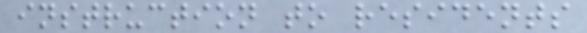instruction to residents
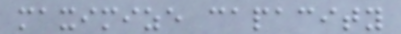maximize capacity
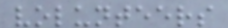volunteers
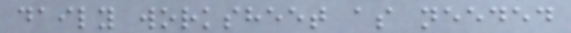daily worksheet as needed
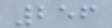256
